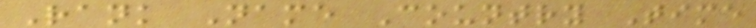Rank Name Country Time
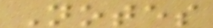Notes
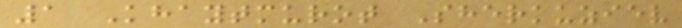1 Khaytmurot Sherkuziev
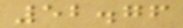52.76
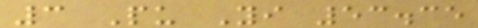3 Pu Yi 53.35
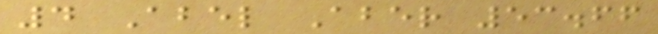4 Abel Aber 53.66
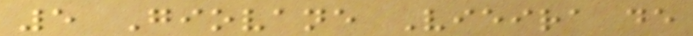5 Giovane Vieira de
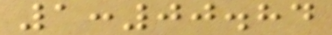1:00.84
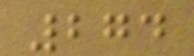274
